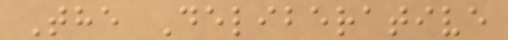The Deliberative
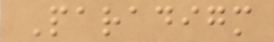Paradigm
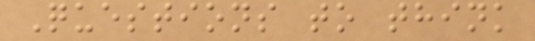Questions to think
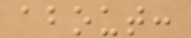about:
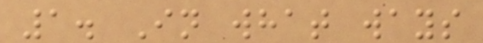1. In what ways
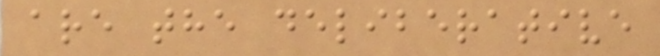are the deliberative
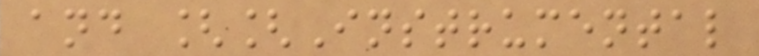and [[Instrumental
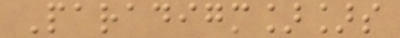Paradigm]]s
